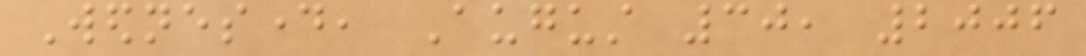Wednesday, August 30, 2006
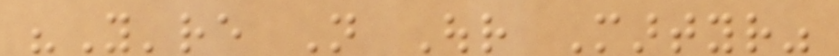"You're Not Our Martyr"
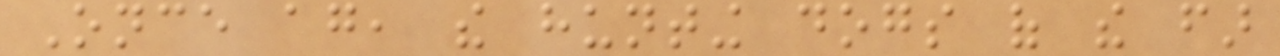Once again, the hunting dogs of the far
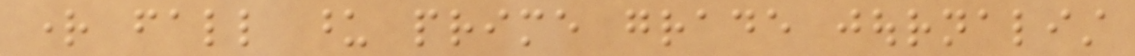right fall upon prime grade journalist
